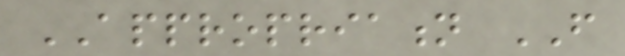APPROPRIATION FROM
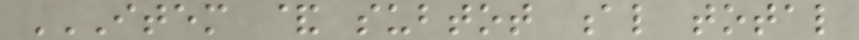ITEM & SUBTOT AL TOTAL
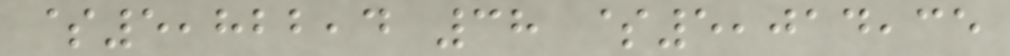$5,822,4 38 $5,014,35
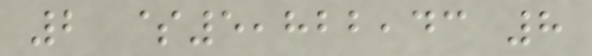2 $5,822,43 8
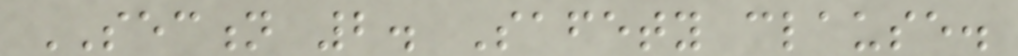SECTION 2. Safety clause.
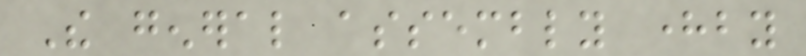The general assembly hereby
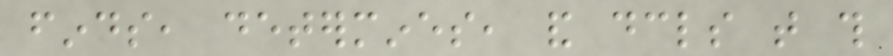finds, determines, and declares that this
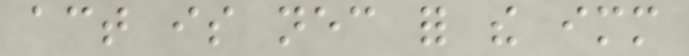act is necessary for the immediate
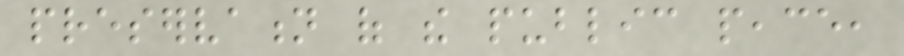preservation of the public peace,
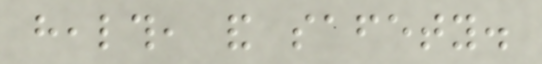health, and safety.
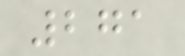271
